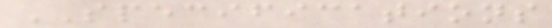SPECIFICATIONS
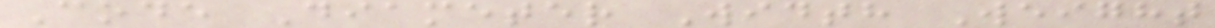Code Diameter Width Weight
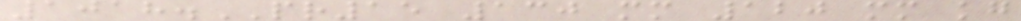1018.PR15 130 mm 120 mm kg
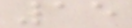15
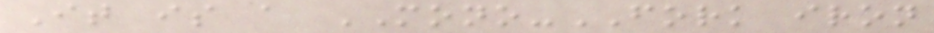It is a MONO-FORK iron
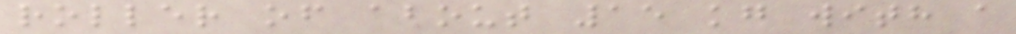roller of about 15 kg with a
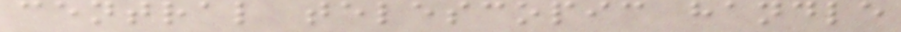central telescopic handle
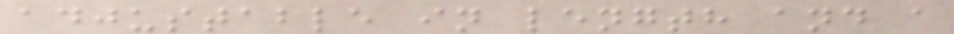adjustable in length and a
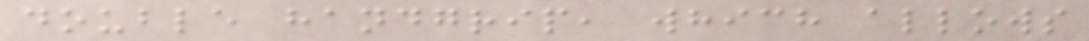double handgrip, which allows
